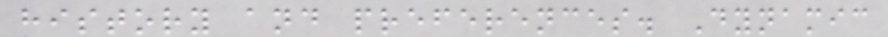history and preferences. Dynamic
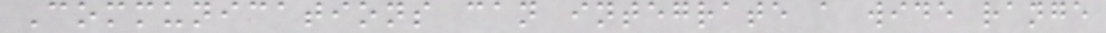Communications can integrate a wide range
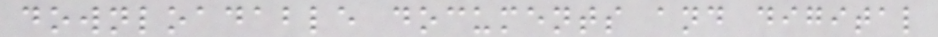downloadable documents and digital
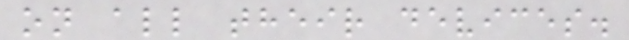on all their devices.
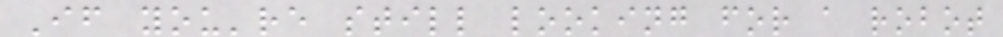If you're still looking for a robot
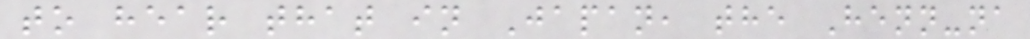to hear that in Japan, the Henn-na
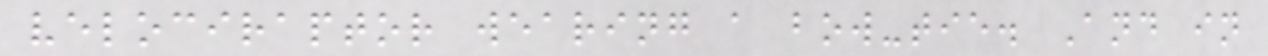velociraptor wearing a bow-tie. And in
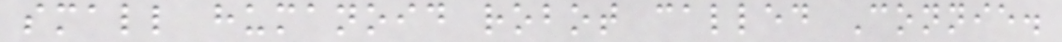small humanoid robot called Connie.
